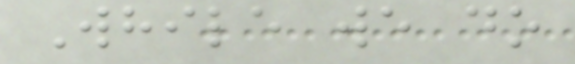While we do
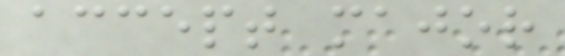accept major
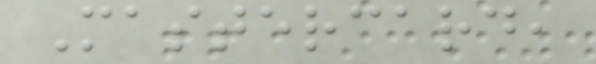Mastercard,
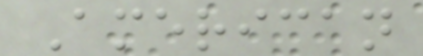American
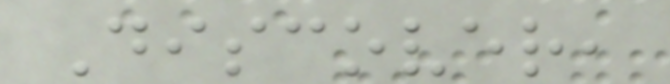Discover,
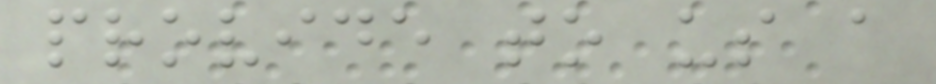provide to us a
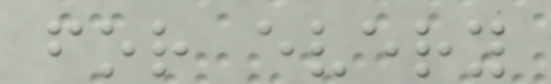for every
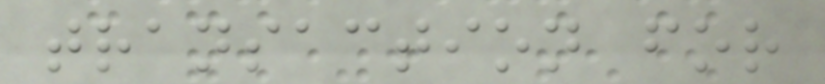transaction for
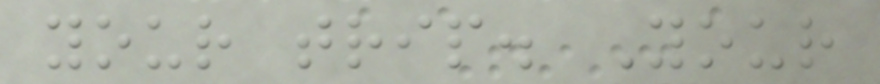your trip. Your
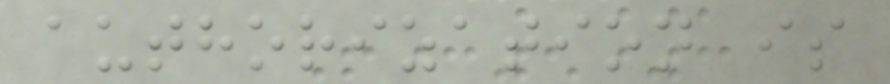authorization is
